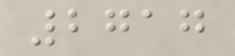2717
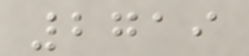2719
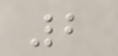2
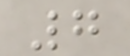7
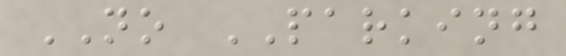NO PARKING
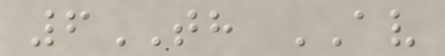6TH AV
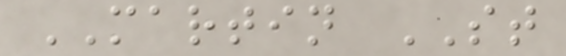MARTIN ST
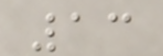13
